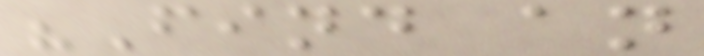"Find an
